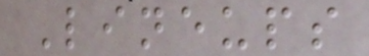Lineups
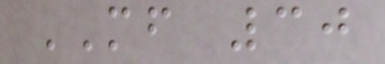MF 30
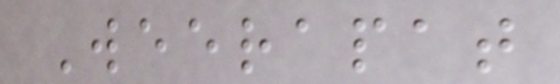Weerapat
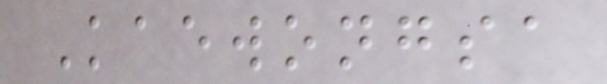Kaewongsa
